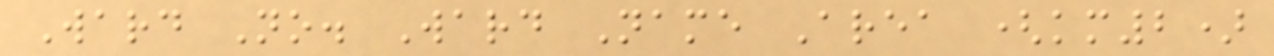Ward No. Ward Name Area (km2)
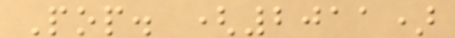Pop. (2011)
